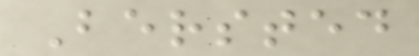Bersted
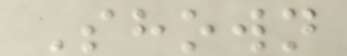Shown
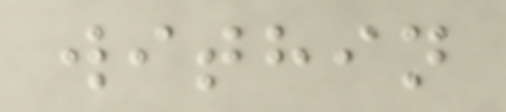within
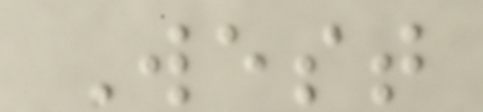West
